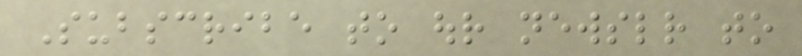Subscribe to our newsletter to
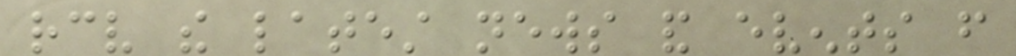receive the latest news and events from
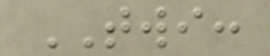TWI:
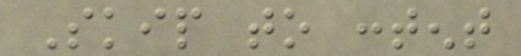Skip to content
